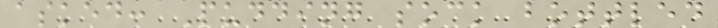asked: Pudding sock bottled
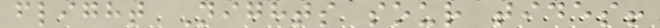flight Nights sour tides!
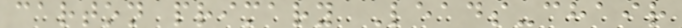carton primary Leads-chair
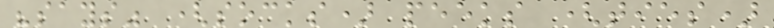"says" (socks) peeks (ties)
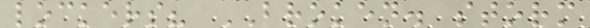lockers? BROKEN. storm
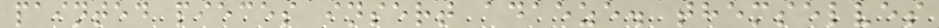painted pieces insert adaeze. themselves
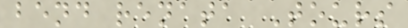bend renata Tours
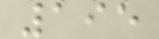195
